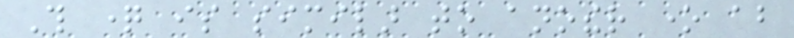This question is similar to another one about
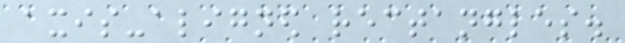axis-aligned rectangles.
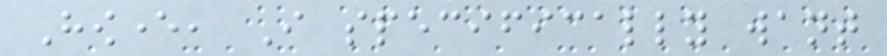However, I specifically want
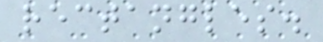rectangles.
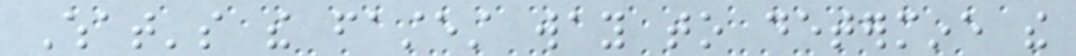What's the fastest way to determine the
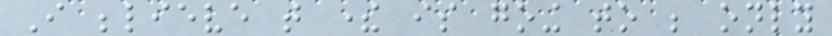I believe that there is going to be only
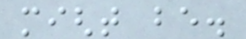might be.
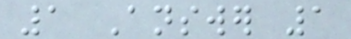1 Answer 1
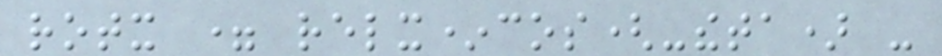rotx = relx*cos(-theta) -
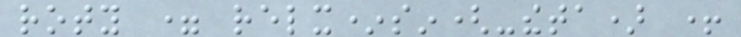roty = relx*sin(-theta) +
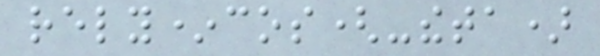rely*cos(-theta)
